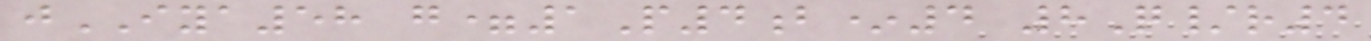jIYA58 g=1P4b*4 8Q/r4
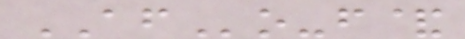AFo-f&
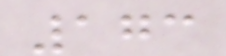173
